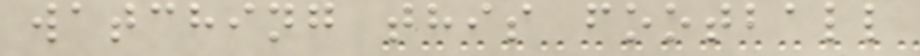watching this football
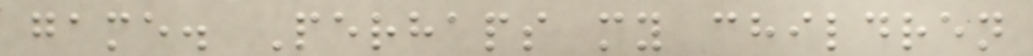game. Perhaps my children
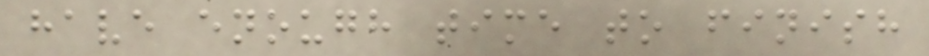have enough time to finish
